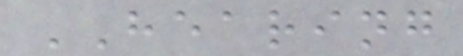HEARING
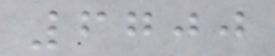6700
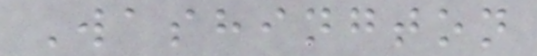Washington
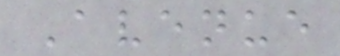Avenue
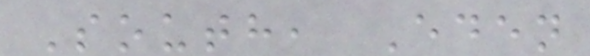South, Eden
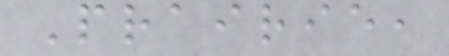Prairie,
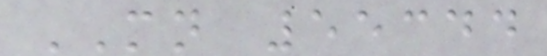MN 55344
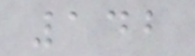142
